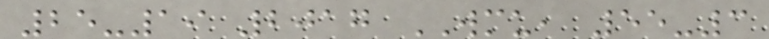25-19 2017 WMU, 55-3
